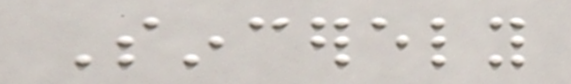Sincerely
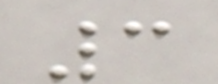3
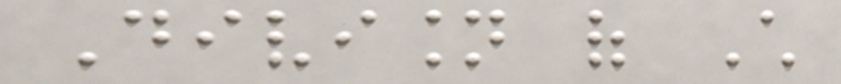Division of Child
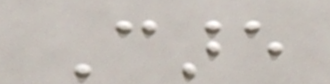Care
